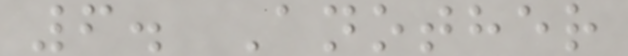6. Another
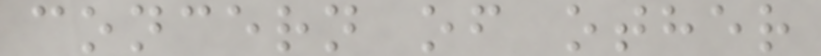concern of other
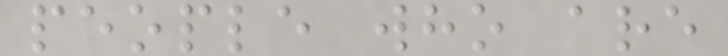people who are
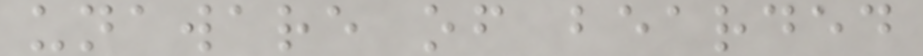unaware of bearded
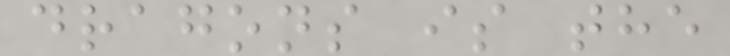dragons is the
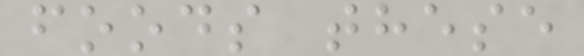foods these
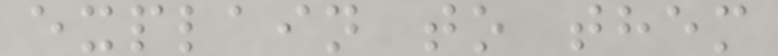explain to them
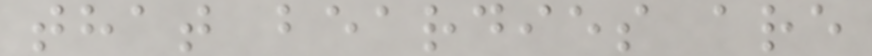that beardies are
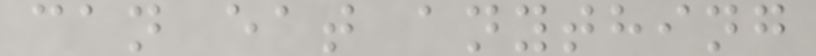can eat anything
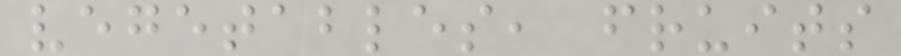vegetables, fruits
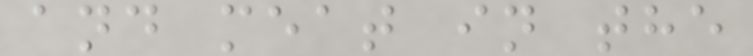and meat in the
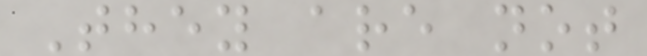They are not
